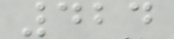424
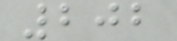202
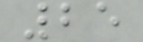25
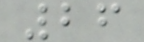26
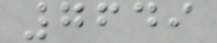7649
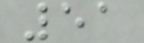51
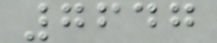7647
